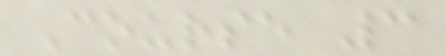Course 3
